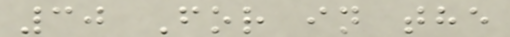30 For in the
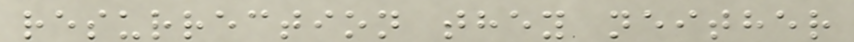resurrection they neither
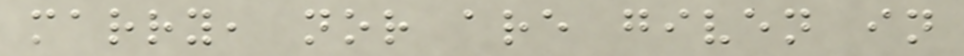marry, nor are given in
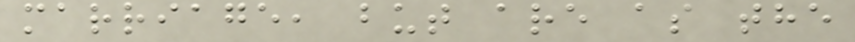marriage, but are as the
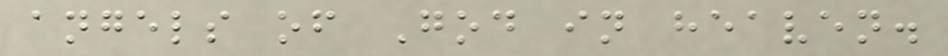angels of God in heaven.
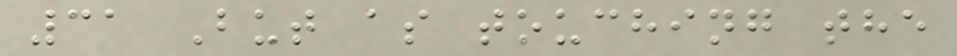31 But as touching the
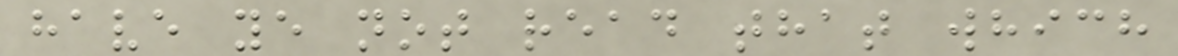have ye not read that which
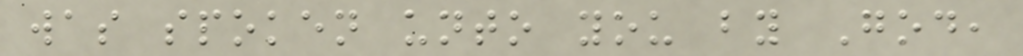was spoken unto you by God,
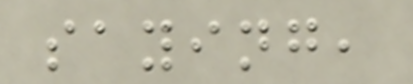saying,
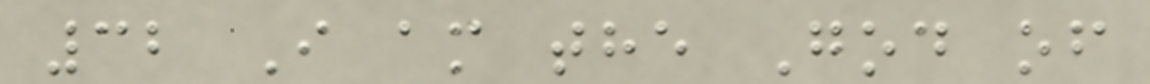32 I am the God of
